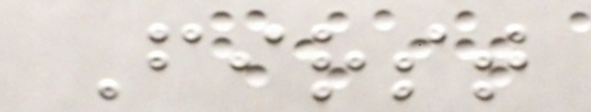First
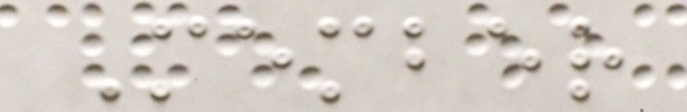Member
